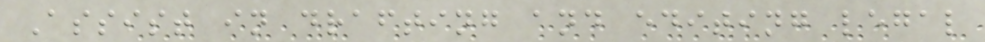Assist in drafting and editing legal
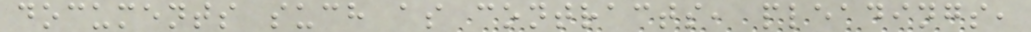documents such as contracts, pleadings,
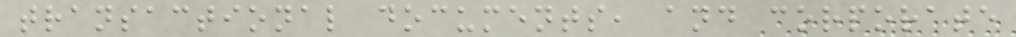transactional documents, and corporate
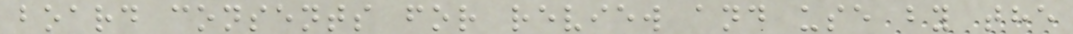board consents for review and use by the
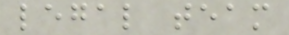legal team
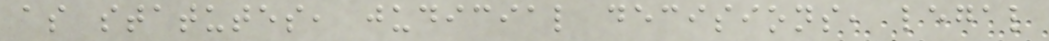as statutes, judicial decisions, legal
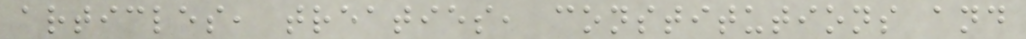articles, treaties, constitutions and
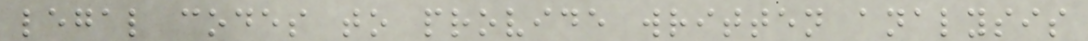legal codes to provide written analysis
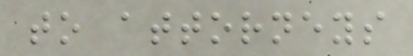to attorneys
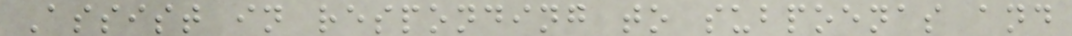Assist in responding to subpoenas and
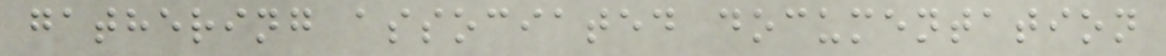gathering associated documentation
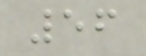56
